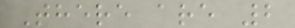There are 2
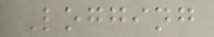Logging
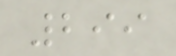299
